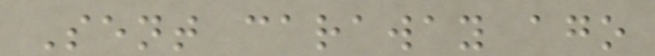Sent caraway ago
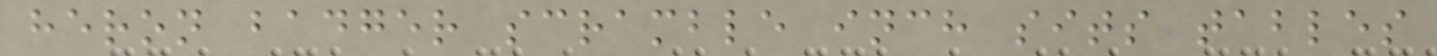heron badger scramble inch sits tables
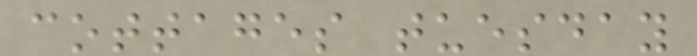cottages tuesday
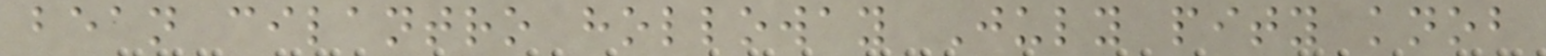bean cilantro holloway July pity knob
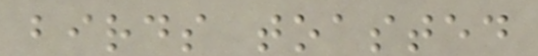birds toasted
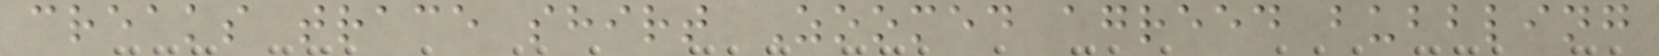creaks trace shirt Zoomed agreed bubbling
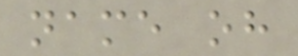name oh
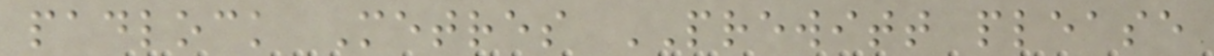padlock Metres PREWITT please
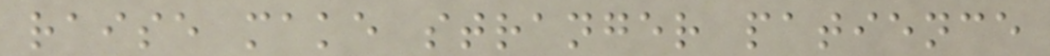raise make stranger patience
